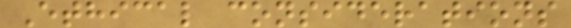Ethical considerations
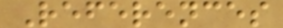References
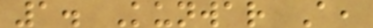1. Kunwar A,
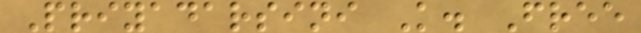Priyadarsini K. Free
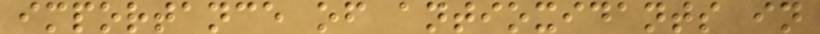importance of antioxidants in
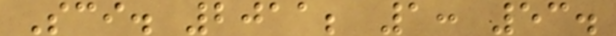Sci. 2011; 1: 53.
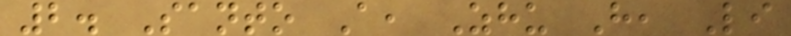2. Santo A, Zhu H, Li
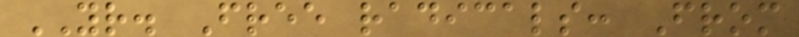YR. Free radicals: From
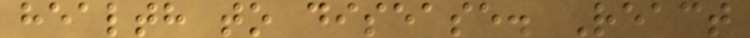health to disease. React
